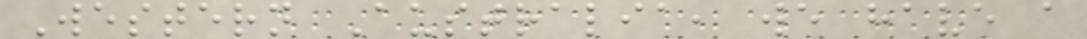Western Australia, we have a
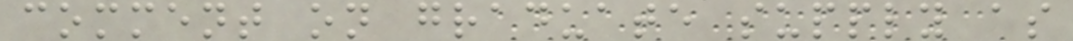comment on graduate supply as
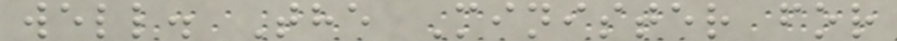well. The Minister for
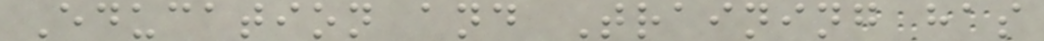Education and Training has
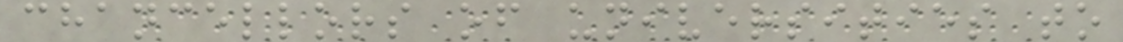chancellors of universities to
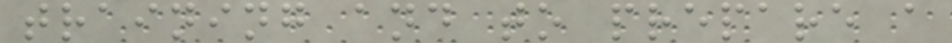training and to prepare a
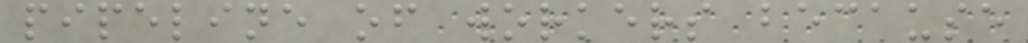pipeline of workers because
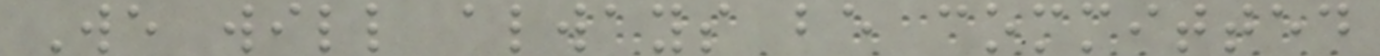We will always be committed
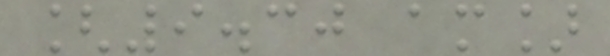[9.30 am]
